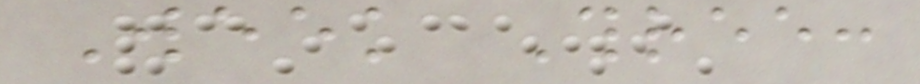Week Three:
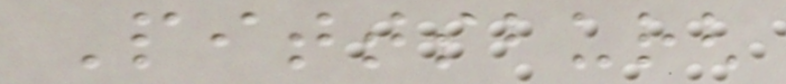Pittsburgh
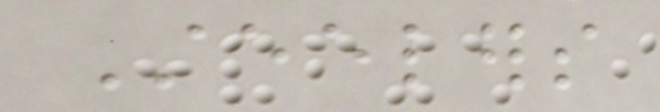Steelers
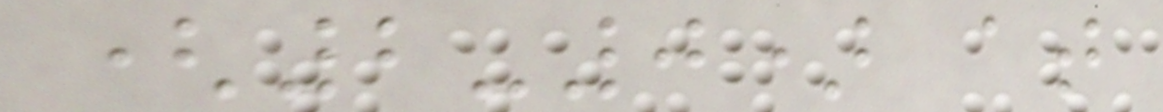(2-0) at
